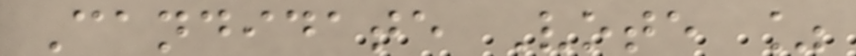Candidate Vote %
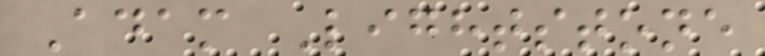Adam Lightstone
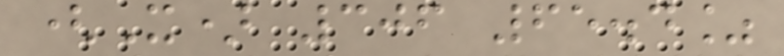(X) 306 65.4%
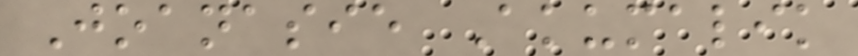Joanasie Akumalik
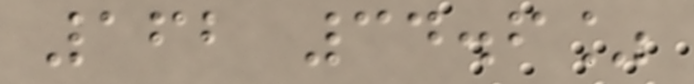162 34.6%
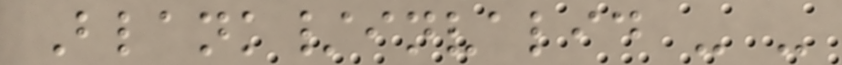Blank/invalid - -
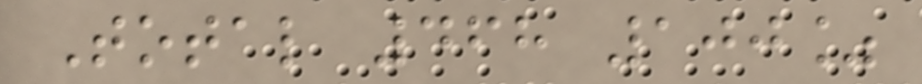Total 468 100%
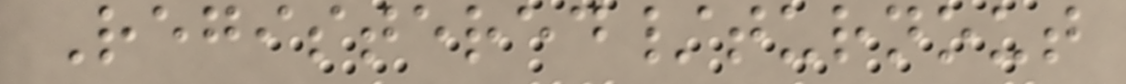Registered/turnout
